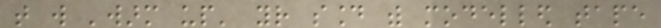that will 'warm up' your sound with modelled tape
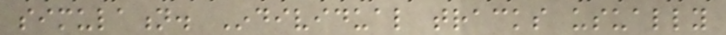simulation. Individual tracks usually
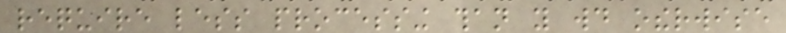require less processing than you would otherwise
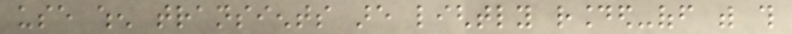use when transients are lightly rounded-off with this
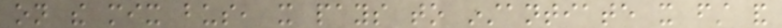on the mix bus, it pays to instantiate it first and
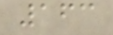163
